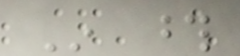In those
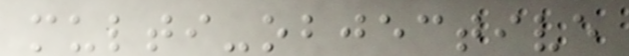multi-objective
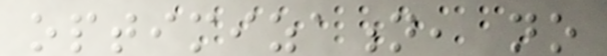optimization, no
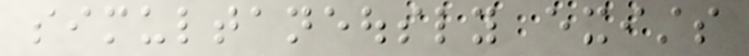simultaneously exists
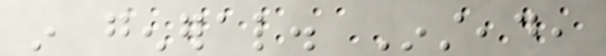in general. Instead,
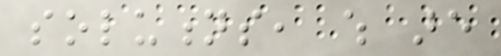solutions, which are
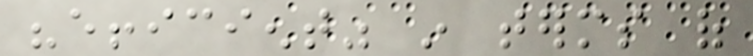"efficient" in terms of
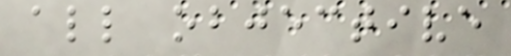all objective
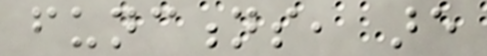functions, are
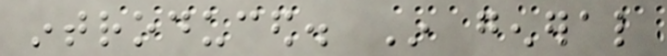introduced. In general
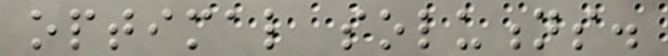optimal solutions.
